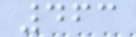463
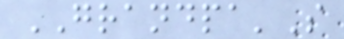GRANDPA'S
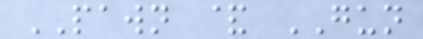PAWN & GUN
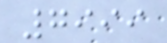7999
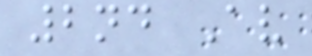2nd Av
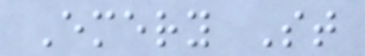Emery St
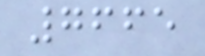7665
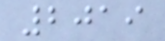2019
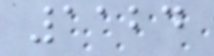1124
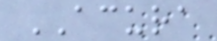ACURA
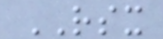RSX
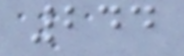244
